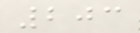203
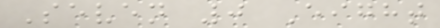Seven 0 Eight
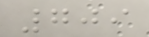709
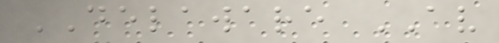DELAWARE AV
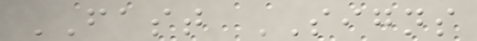FAST SIGNS
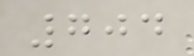704
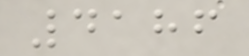4186
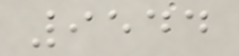9544
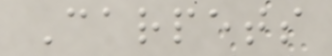Carpets
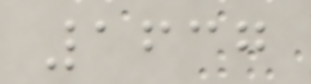1637
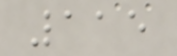115
